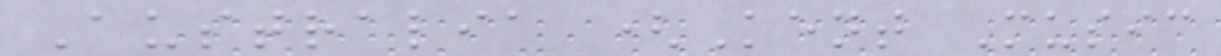Australia (Kent Music
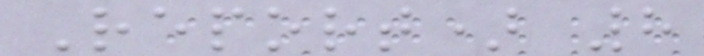Report) 8
